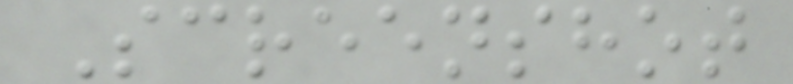Screenshot
